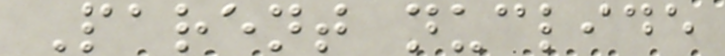Parent nuclide
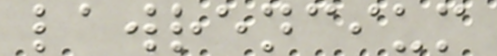lawrencium
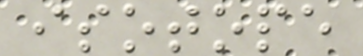isotope
